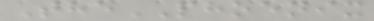ThePHOENIX
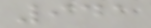941
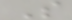S
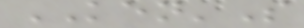KEN'S
